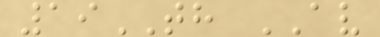19TH AV
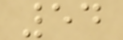54
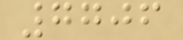7706
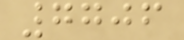7706
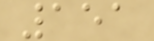151
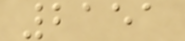2151
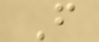F
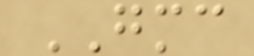GMC
